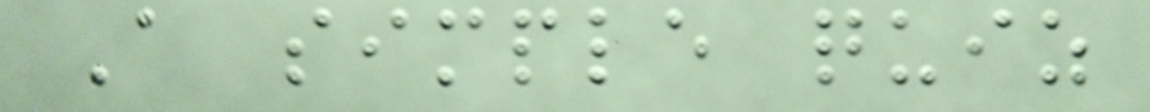A simple quiz
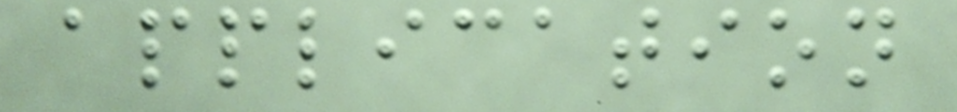application
